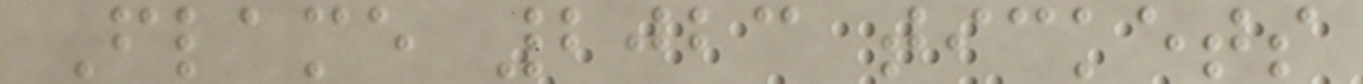Flame 2023 tickets
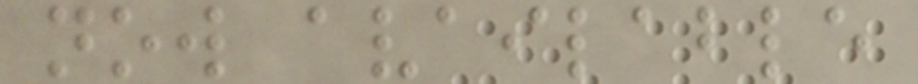now available
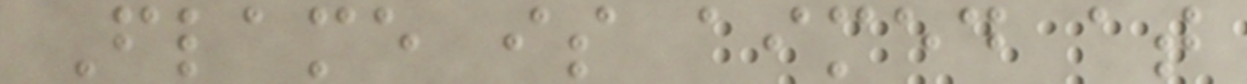Flame is aimed at
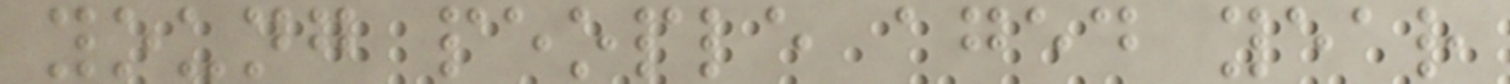young people aged year
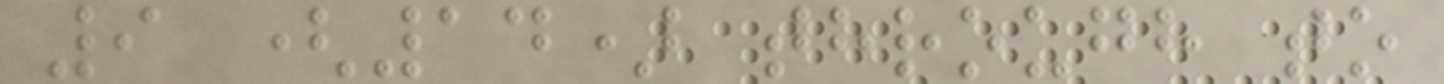9 (14) through to
